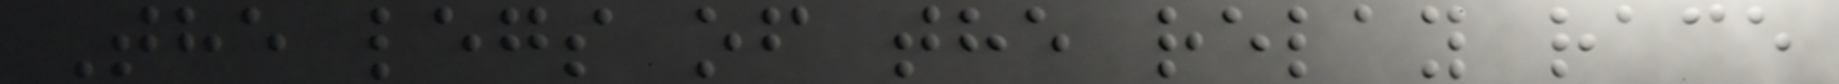The legs of the relay race
